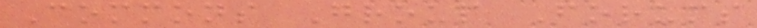Commons Group Forums
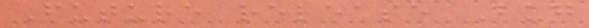Future release Bug
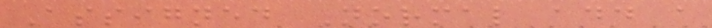Assigned Normal add a
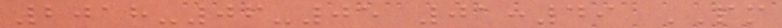2018-06-05 01:49 PM
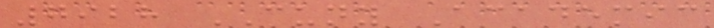7928 CUNY Academic
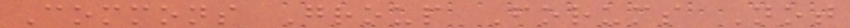Commons Group Forums Not
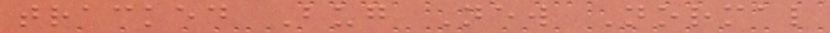tracked Bug New Normal
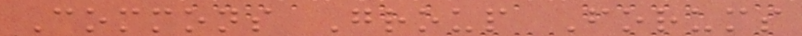Commons Group Forums
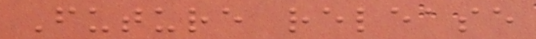Future release
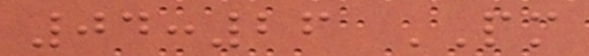04:26 PM
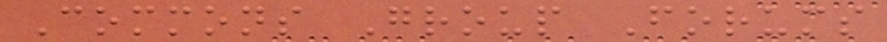Commons Group Forums
